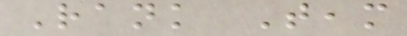Rank Team
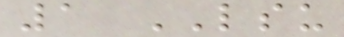1 LSU
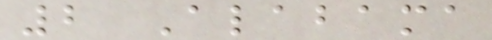2 Alabama
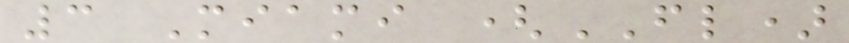3 Miami (FL)
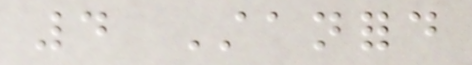4 Stanford
